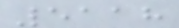5118
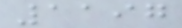1197
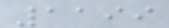1199
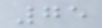75
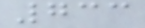733
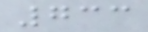733
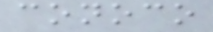conoco
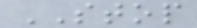STOP
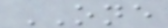ONE
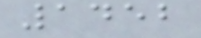1452
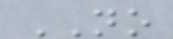NO
